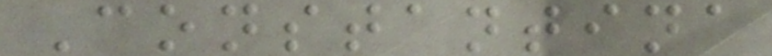Constantina
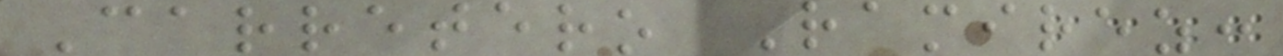Carretero Ramirez:
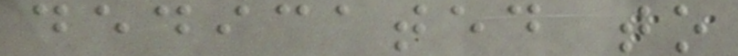dedicated to
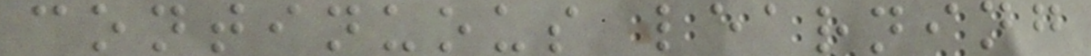continuous learning
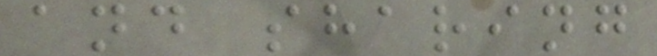and sharing
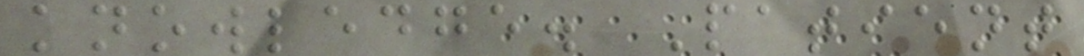knowledge. Patient
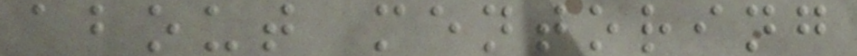about mentoring
